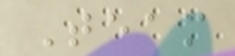Team
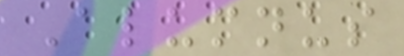Alumnus
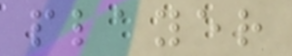player
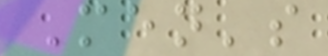Men's
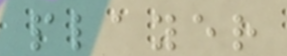player
